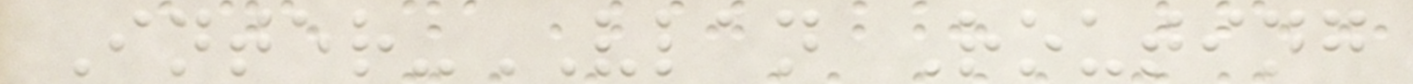Inter-VLAN Routing
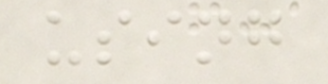using
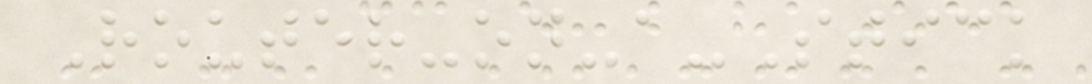Router-on-a-Stick
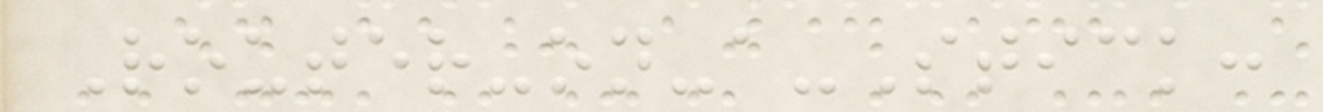Router-on-a-Stick:
